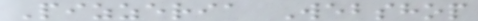Pizzeria Webshop
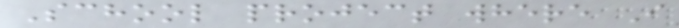School project where I
